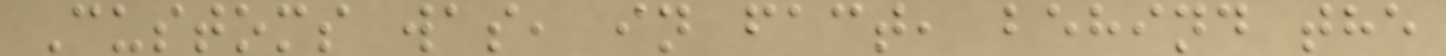Customs was, in fact, behind the
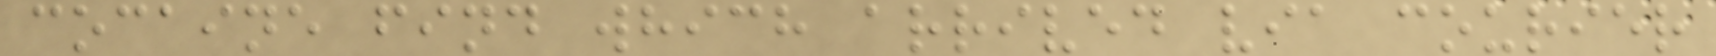cocaine find which arrived via courier
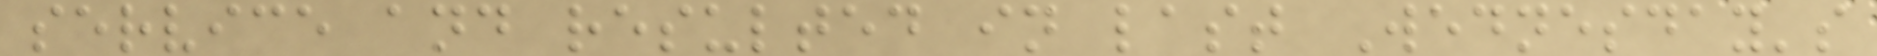service and resulted in last Wednesday's
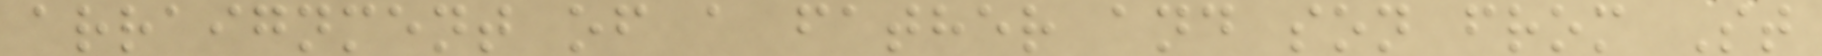arraignment of a father and son from St
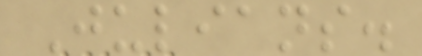Julians.
